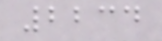2234
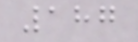187
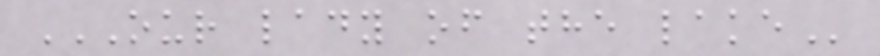OUR LADY OF THE LAKE
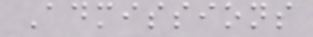Admissions
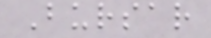Bursar
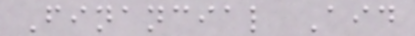Financial Aid
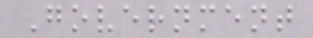Government
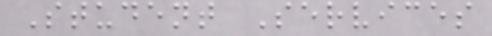Student Services
